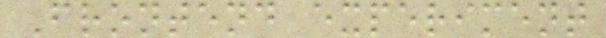Frontend experiment
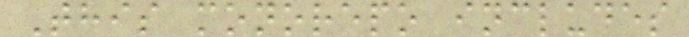This monorepo includes
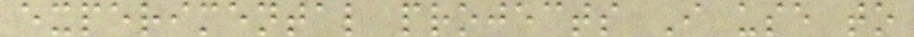experimental projects I use to
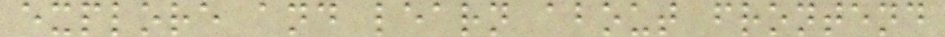explore and learn about frontend
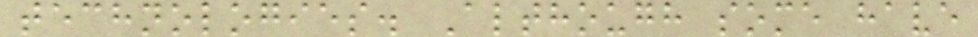technologies. Although some have
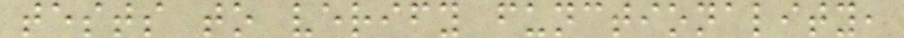tests to verify functionality,
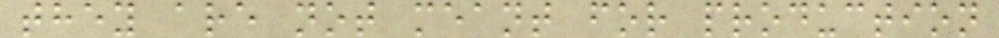they are not meant for production
